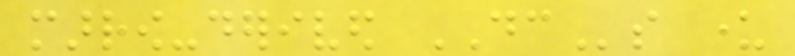marrow-derived DCs under
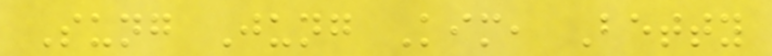Sung Jung Kim, Betty
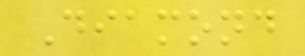Diamond
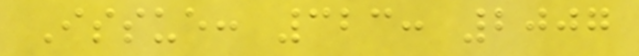Issue: 323: 2007
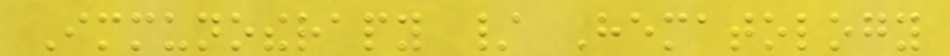Immunotherapy / Hematology
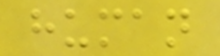human
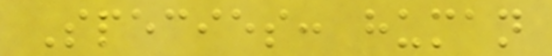Species: human
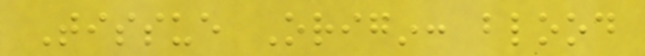Tissue Origin: blood
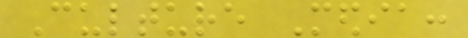Culture Media:
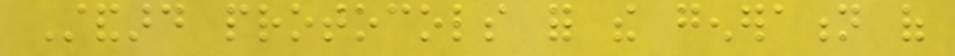Standard protocols for the generation of
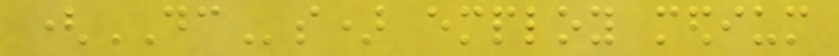(DCs) employ medium
